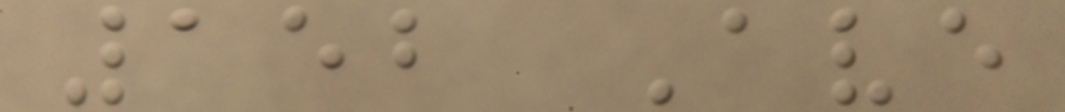152 Ave
